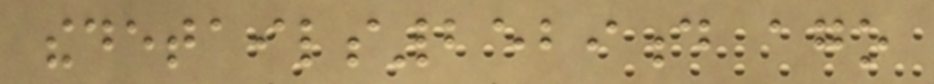thedetails2529d ago
